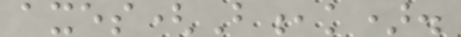axes(B,k).
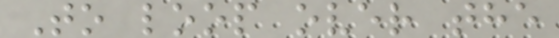To loop over the
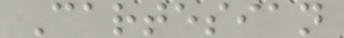Cartesian
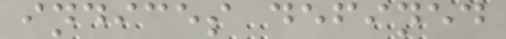indices defined
